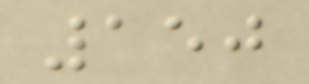150
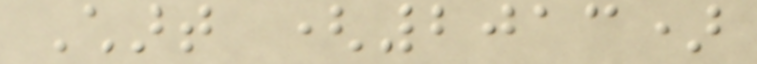Chart (2013)
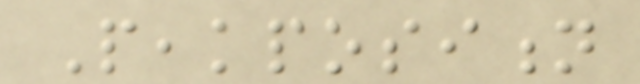Peakposition
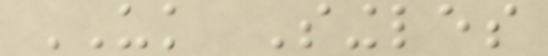UK Singles
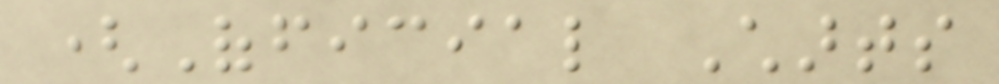(Official Charts
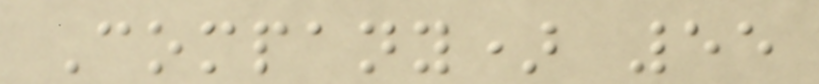Company) 55
